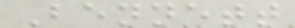Bennett
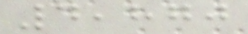4,870
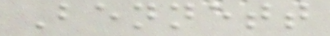Bennett
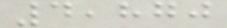4,870
